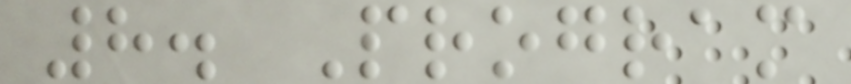8. Program
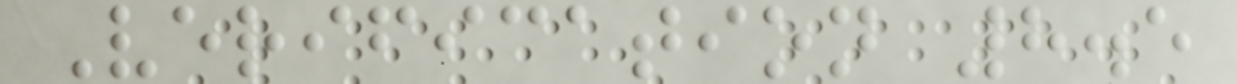Verification 8.5
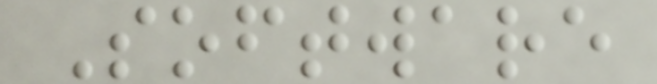Software
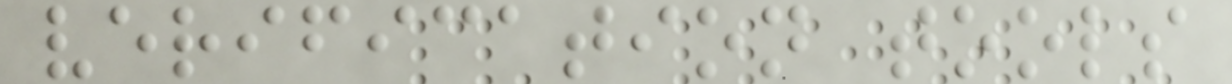verification tools
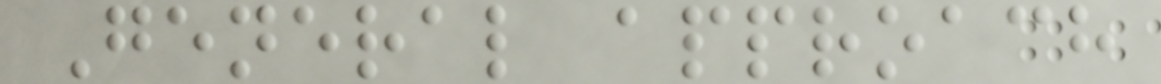General approach
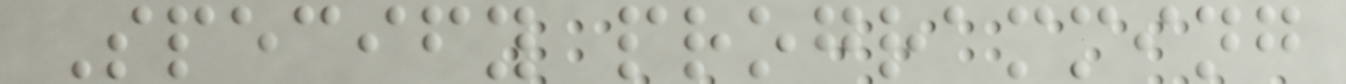Specify programming
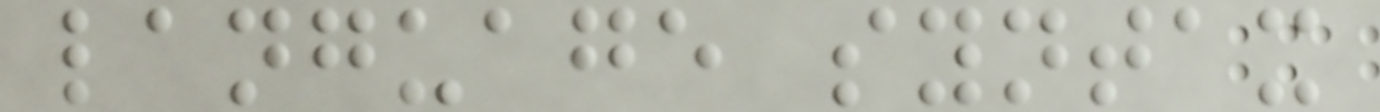language syntax
